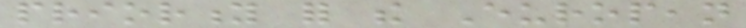priority for the European
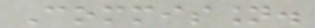Commission.
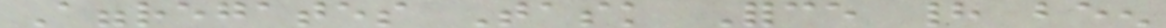Aggregates Task Force had been
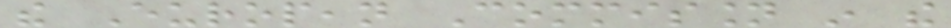the European Commission in the
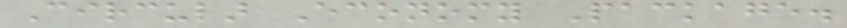Circular Economy Package.
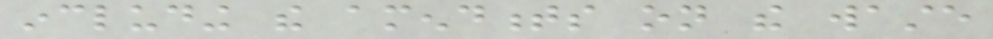including the amendments on the waste
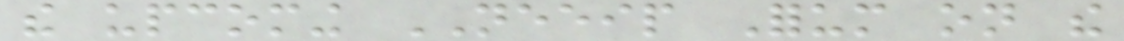the upcoming NEEIP Forum on the
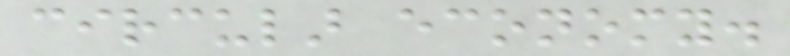circular economy.
